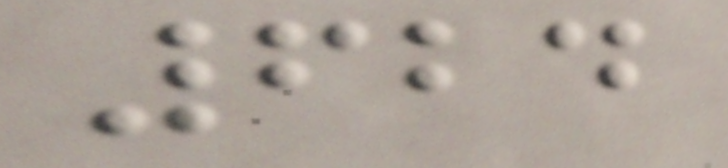624
